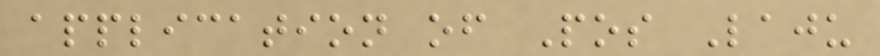application of Pos Laju
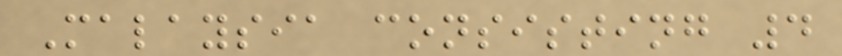Malaysia consisting 4
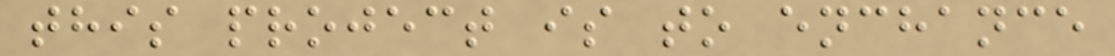this project is to enchance
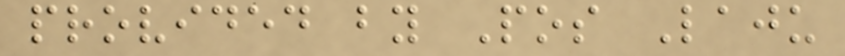provided by Pos Laju
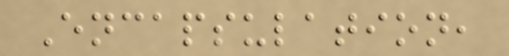Encapsulation,
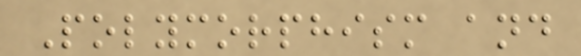Polymorphism and
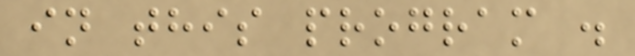in this program .
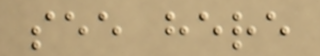see here
